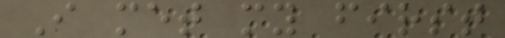I met my first
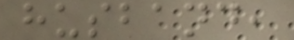husband,
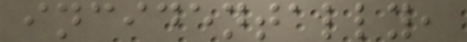incidentally,
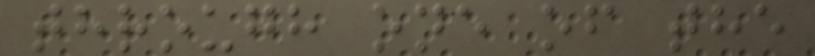through one of the
